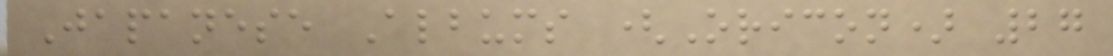Japanese Albums (Oricon) 27
